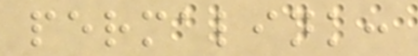permalink:
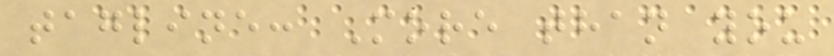tagline: More than you
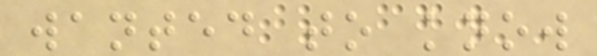wanted to know
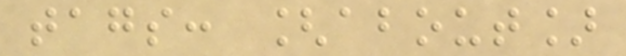tags: [about]
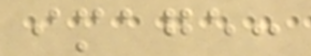image:
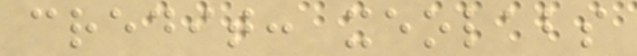credit: xeolabs
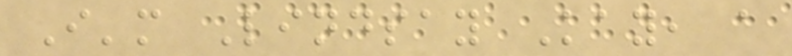I'm Lindsay Kay, a
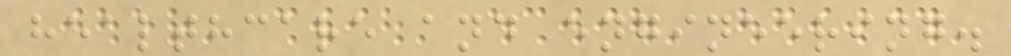healthcare and engineering.
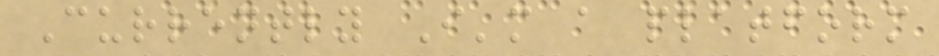Currently I'm a platform
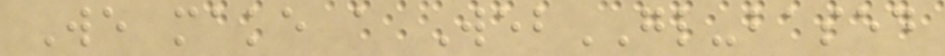We make a WebGL-based
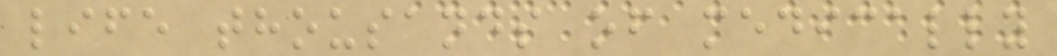life thousands of medically
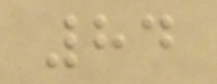84
